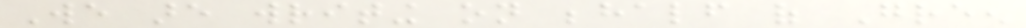We are writing on behalf of Green
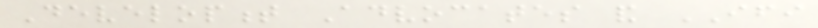Development Advocates and IFI
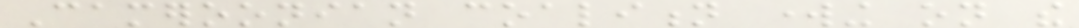Cameroonian coalition working on the
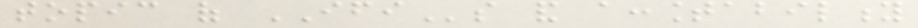topic of IFIs and accountability
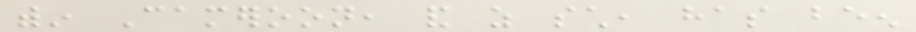within Cameroon, and as such, has been
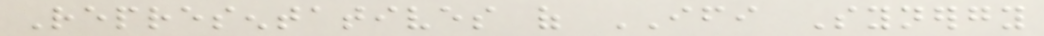Representatives of IFI Synergy
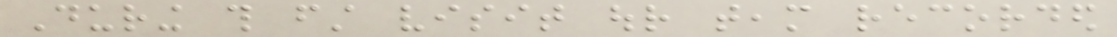During this first visit our team recorded
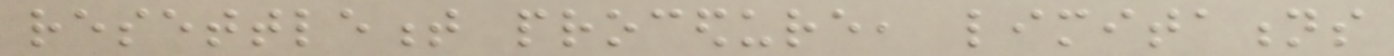resettlement procedure, limitations
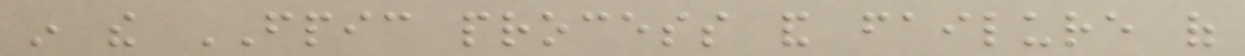in the FPIC process and failure of
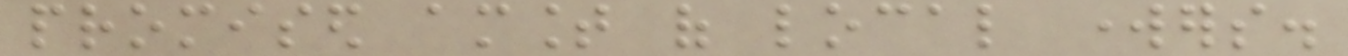promised amount of local workers.
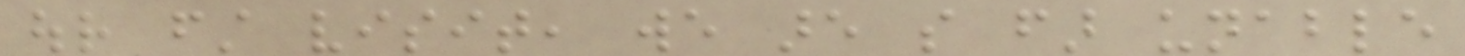our first visit, we are so far unable
